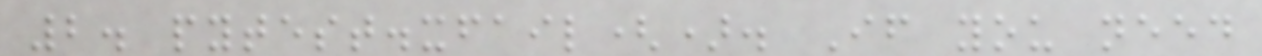2. pytest.xfail(). If you need
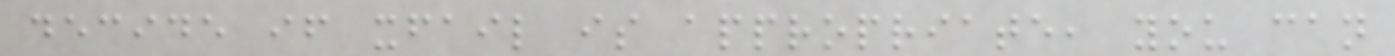decide if xfail is appropriate, you can
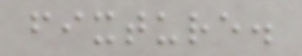fixture.
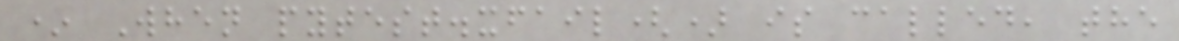* When pytest.xfail() is called, the
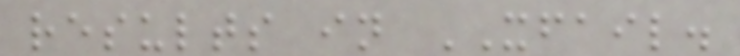results in XFAIL.
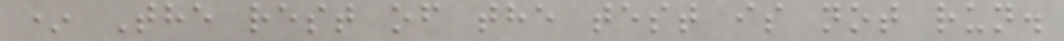* The rest of the test is not run.
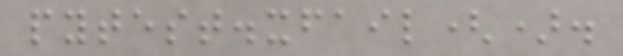pytest.xfail().
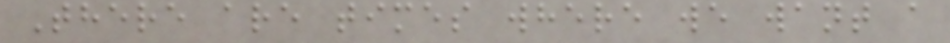There are times where we want a
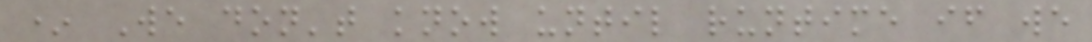* We don't know until runtime if we
